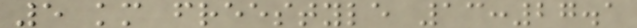5 km freestyle 13:27.1
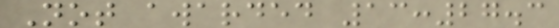Not awarded 13:27.3
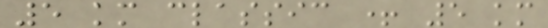5 km classic + 5 km
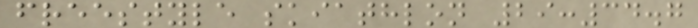freestyle skiathlon 29:34.7
